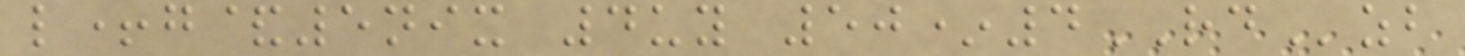l+g&5nix 4uy 50*4RDzb
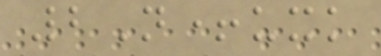2N+uxk
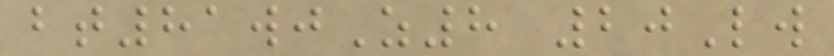bt81wjZ8 20Lw
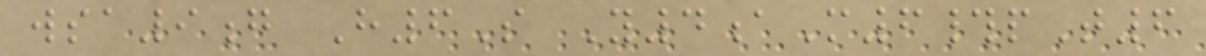wsa9g H6S Y4aM6#pT6
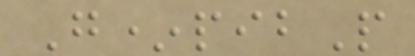G*pibP
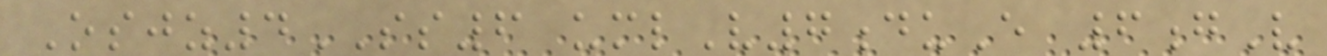Osjz4SS6 umlV7duE 6gV
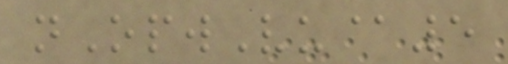nOpwVu@5
